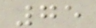75
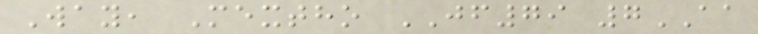Way, Mextho JF79 7AA
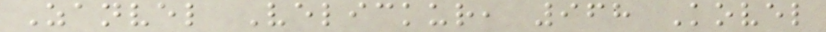Zanvel Velickur, 968 Kovel
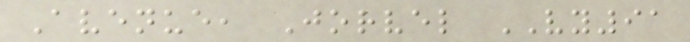Avenue, Jorvel VY91
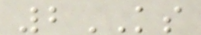2KS
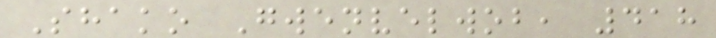Shako Gwenvelwob, 418
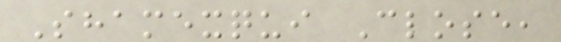Shamexqui Close,
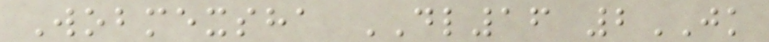Wobmexsha DL16 2JK
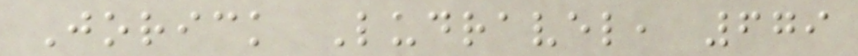Jorick Ludravel, 679
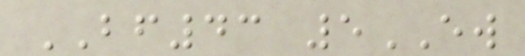BF43 5EW
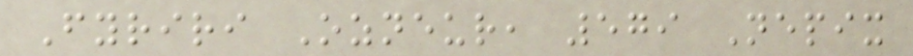Fyriri Ozneur, 579 Nepix
